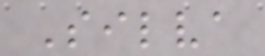Silva
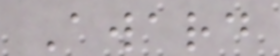Award
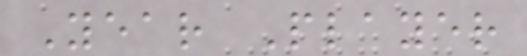Year Player
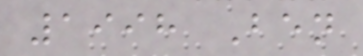1998 Ben
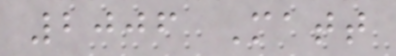2006 Matt
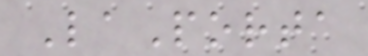LaPorta
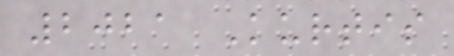2021 Kurtis
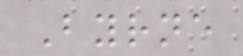Byrne
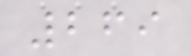269
